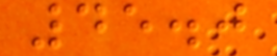45.0
